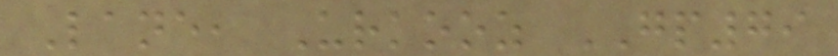Lane, Urkooz GP79
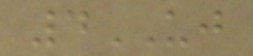4UJ
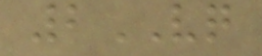2VQ
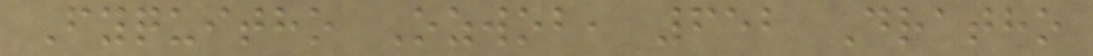Fyquitho Ozwob, 652 Dratho
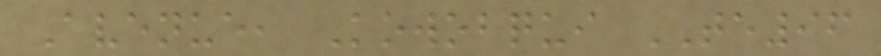Avenue, Kowobqui TE96
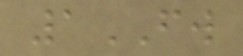1FW
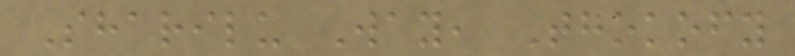Sharilu Way, Thokofy
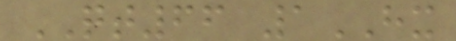QT66 1HX
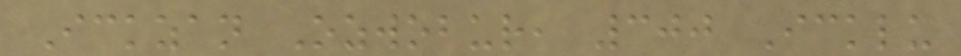Ickzan Ozwobur, 300 Icklu
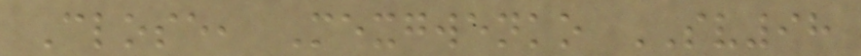Close, Mexgwenko SV98
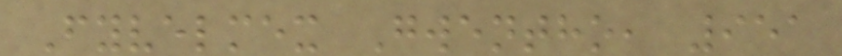Fyvelmex Gwentho, 951
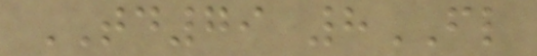TD79 8FL
